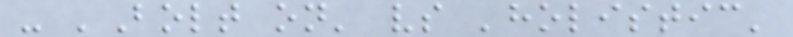- 'Bolt on' vs 'holistic'
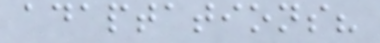adaptations?
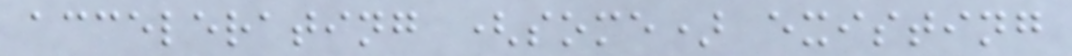accelerating (some) existing
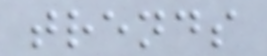trends
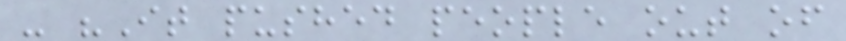- "It pushed people out of
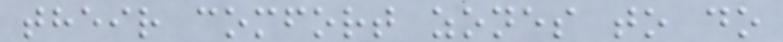their comfort zones to do
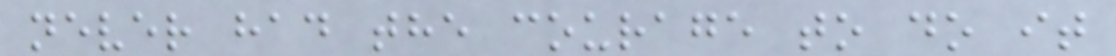never had the courage to do it
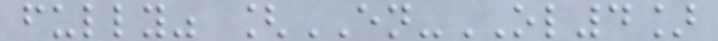fully" [EN-OL4]
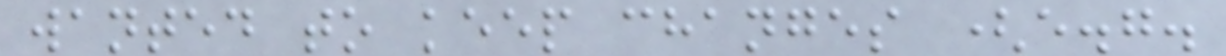wanted to keep changes (e.g.
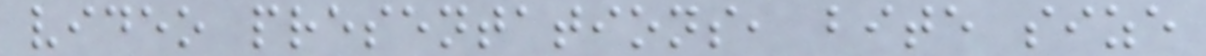video presentations, bite size
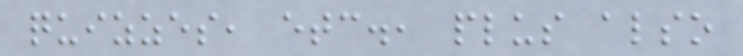quizzes, etc., plus also
